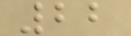22
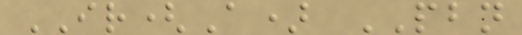IR(A) PBN
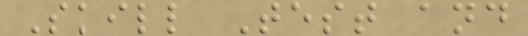Skill Test and
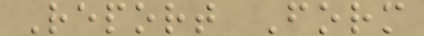Report Form
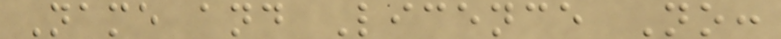Name and Licence No:
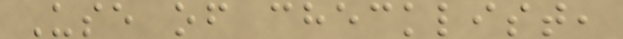Use of checklist,
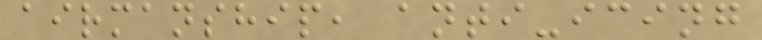airmanship, anti-icing
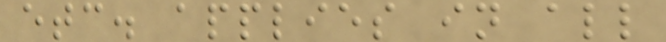etc. applies in all
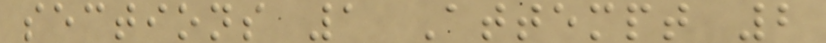sections 1 Attempt 2
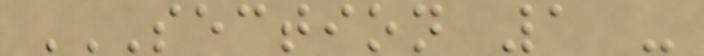SECTION 1 -
